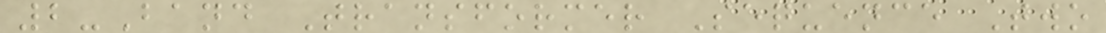2-Band Transformer Sequence Two
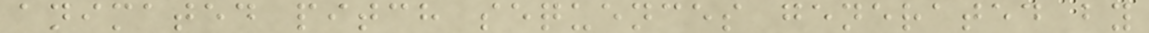animated pitch sequences generated by
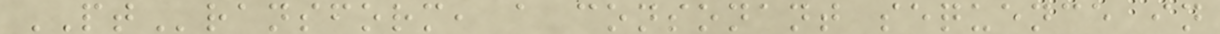PTransform, a consonant sequence in
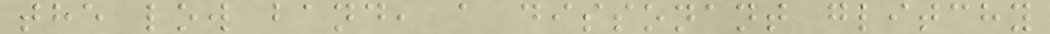the low band, a dissonant glitchy
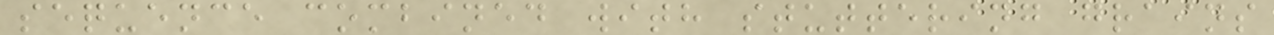sequence combined with stuttering grains
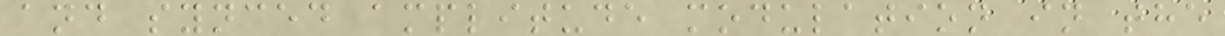and synced amplitude modulation in the
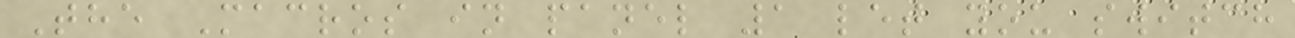The Macros in panel 1 let you switch
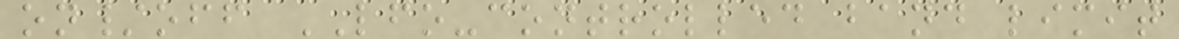on/off LFO-controlled band limit
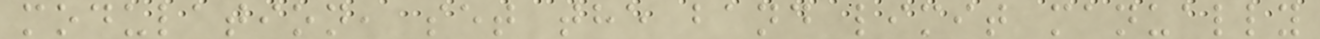modulation, set the band limit manually
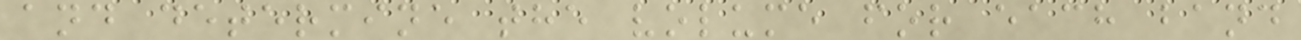and determine the volume for each band
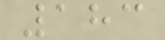183
